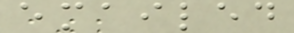emailed
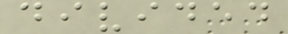divided
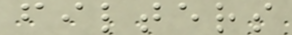filters
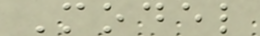Model
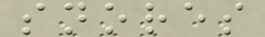snores
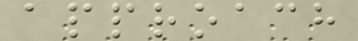approach
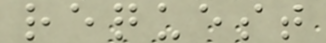request
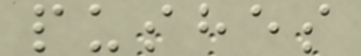pushes
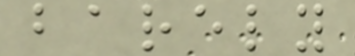barely
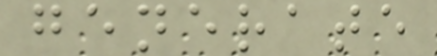generate
